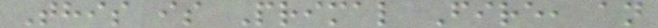This is Primal Fire, an
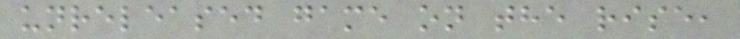unreleased game on the rise,
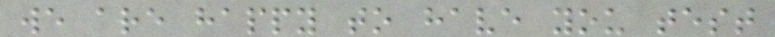we are happy to have you test
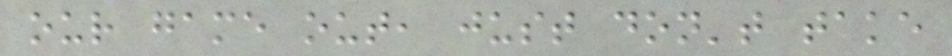our game out, just don't take
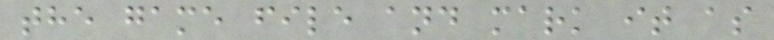the game file and mark it as
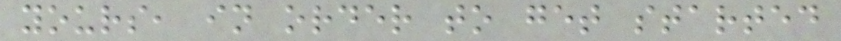yours, in order to get started
